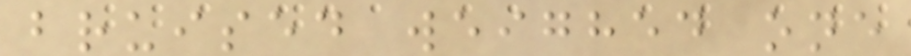bruised weighed one
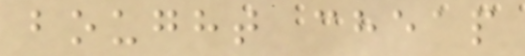bought cheap
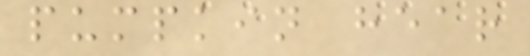pumpkin hear
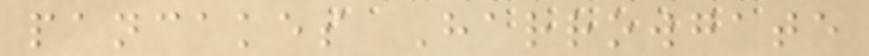pancakes Harrowgate
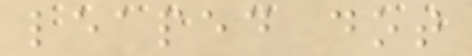leaped dot
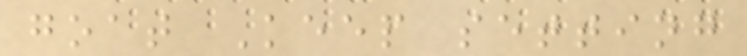goat Keep setting
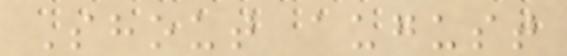Shout august
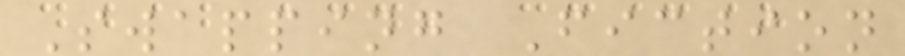Swapping Fiction
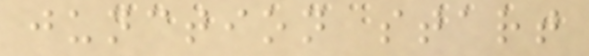junction start
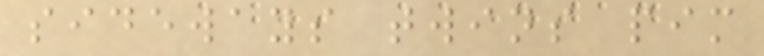sideways twins pim
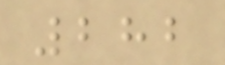282
